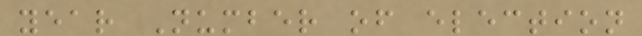year Number of election
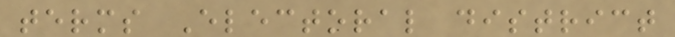terms Electoral district
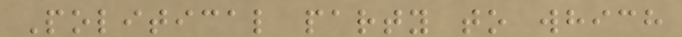Political party to which
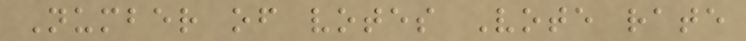Number of votes Vote rate
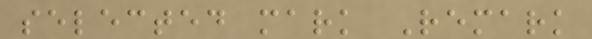selected mark Remark
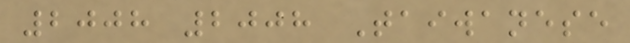2008 2008 Taiwanese
